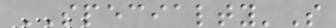SPECIALTY'S
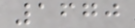1670
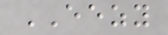EEZY
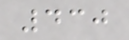430
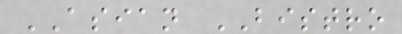ASIAN BISTRO
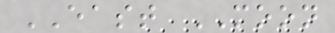EAST MOON
